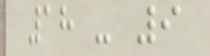18 - 9
